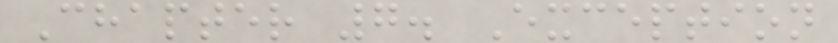Chapter 7. Exception
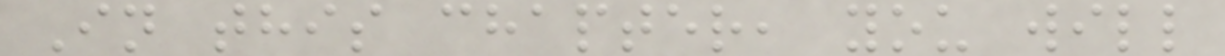In this chapter, you will
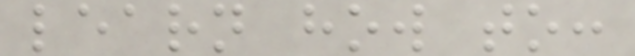learn how to:
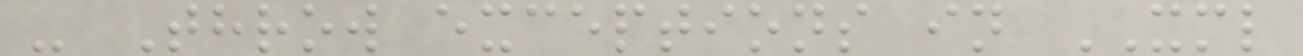- Throw exceptions in XML
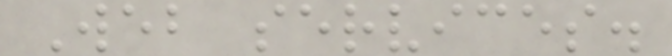Web services.
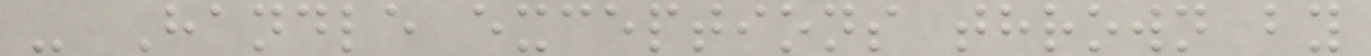- Handle exceptions thrown by
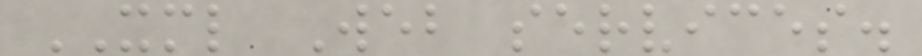XML Web services.
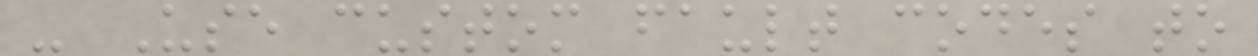- Use custom fault codes to
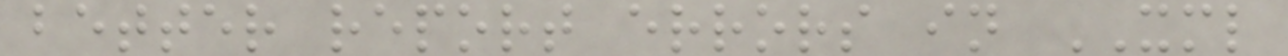better report errors in XML
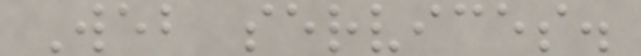Web services.
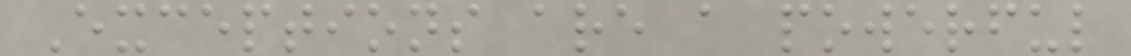Exceptions are a powerful
